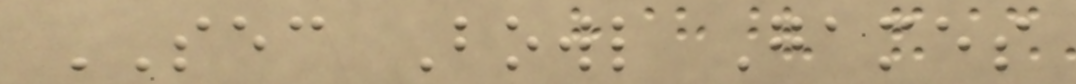SEC Bowl Games
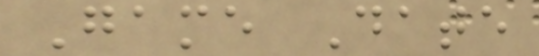Game Date
